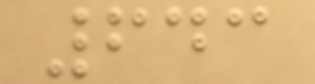643
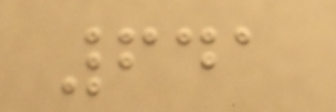641
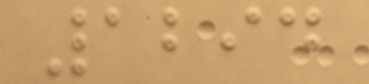1294
